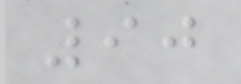90
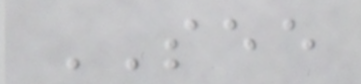SEE
